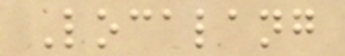Localang
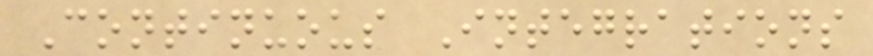Continuous Integrations
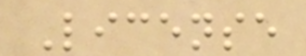License
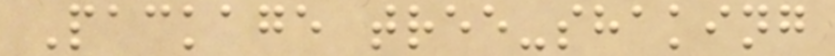Package tree-shaking
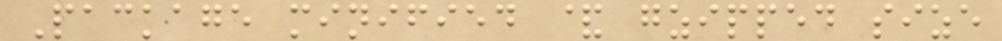Package minified & gzipped size
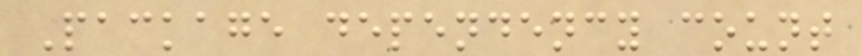Package dependency count
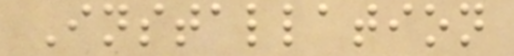Installation
